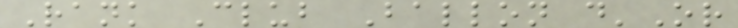Rank Club Ballon d'Or
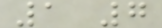1 7
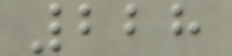228
